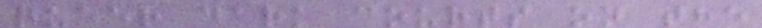queer dark courts on the
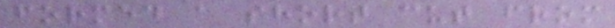formed a short cut from
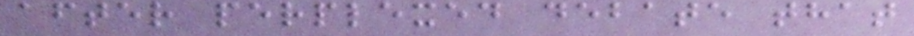after perplexed debate that
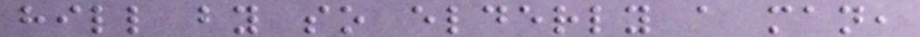hill by so elderly a man,
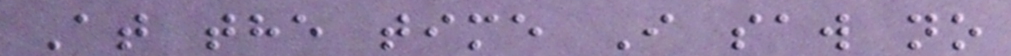At the time I saw no
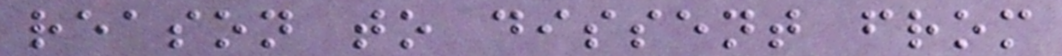reason to dissent from
